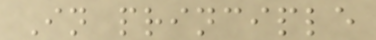In principle
